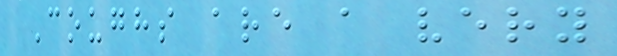Coughs are a very
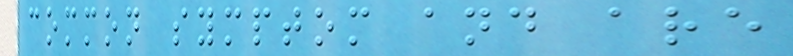common symptom and are
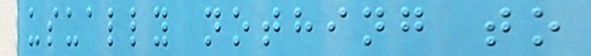usually nothing to
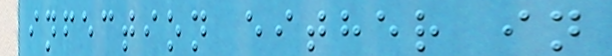infection either in
